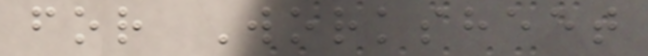for Worksheet
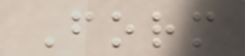Form
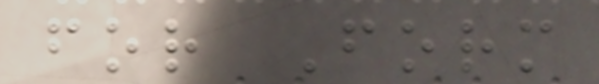for Form
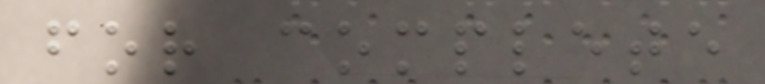for complete
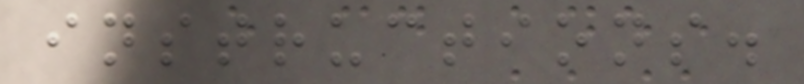instructions.
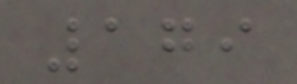179
